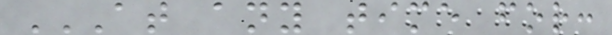AT ANY TIME FOR:
